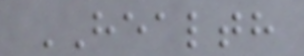HEALTH
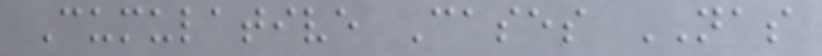Cumulative Cases NAS
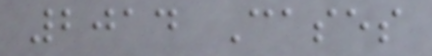2014 Cases
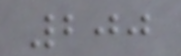200
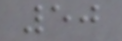50
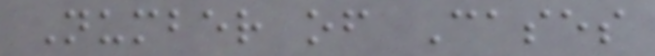Number of Cases
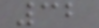32
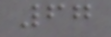67
